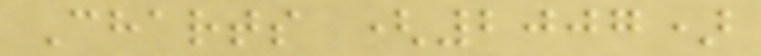Charts (2007)
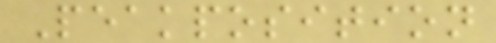Peakposition
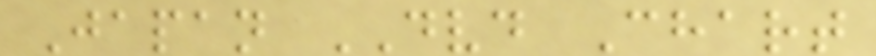Japan DVD Chart
